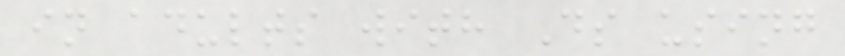in adults with Ds using
